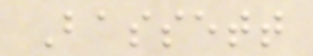Bassett
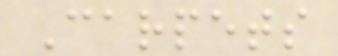Carpets
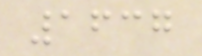1637
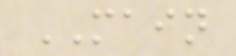MAIN
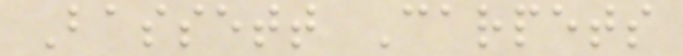Bassett Carpets
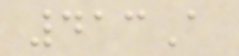413A
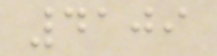4109
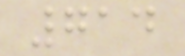714
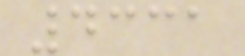4331
